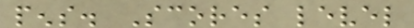pens. Scores level
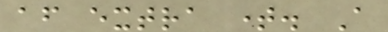after extra time. A
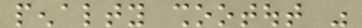penalty shootout was
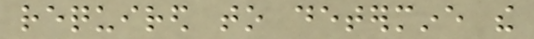required to determine the
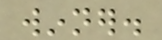winner.
